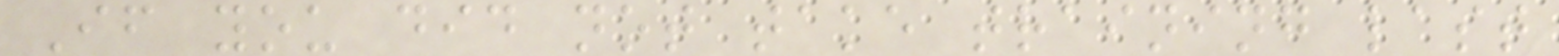If you did not take training last
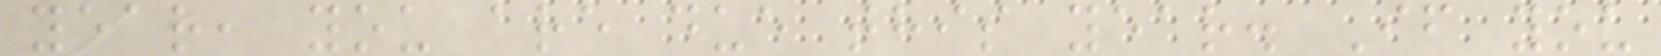year, you are due this year. If you
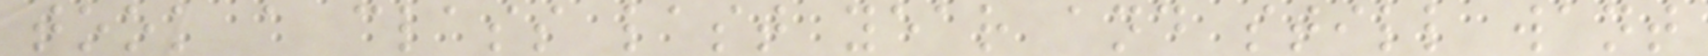took a class last year and still want
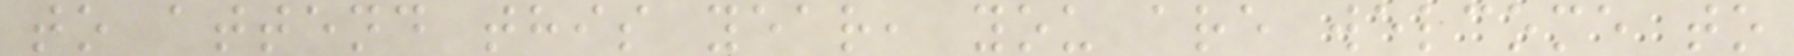to attend this year, you are welcome to
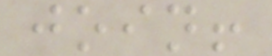join!
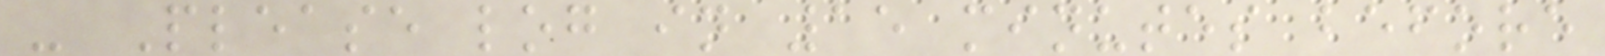- Please log in 15 minutes before
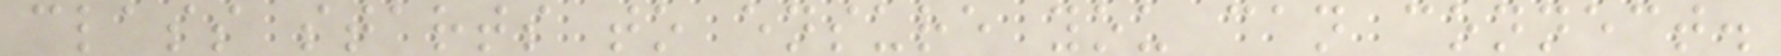class starts to ensure you can connect.
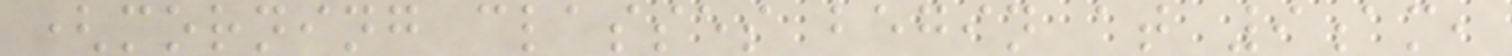(morning classes begin at 9am,
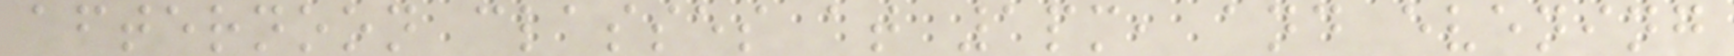afternoon classes at 1pm, and evening
